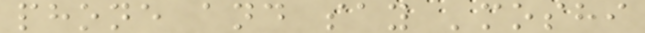phone and say 'moshi
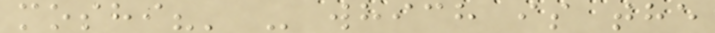moshi?' - which is the
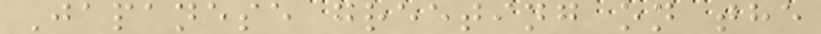Japanese greeting on the
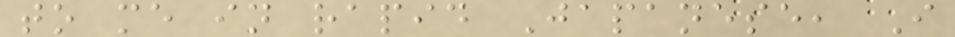to me in rapid Japanese, I
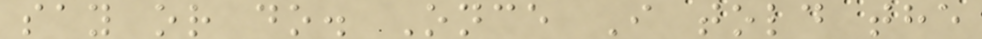say or do. Once I told the
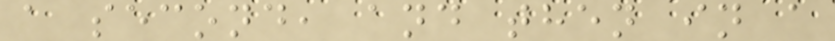a second, and then in a
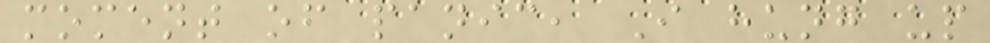moment of panic, I hung up
